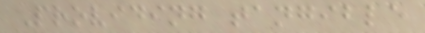Providing tangible
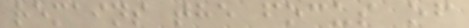remains the focus of
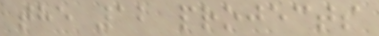the 12 projects
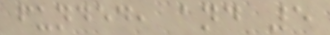funded, and 5
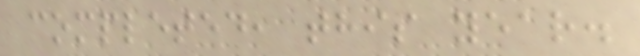completed, this year.
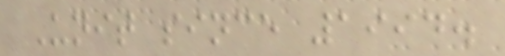Unit since 1994.
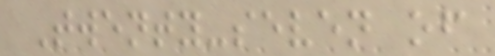Twenty-seven of
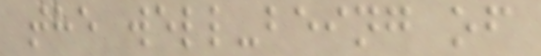the well-being of
